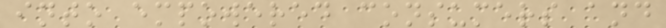into empowered consumers and
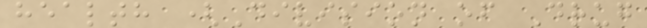health (Division of Drug
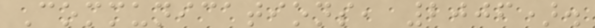Communications, 2006).
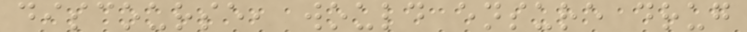discourse, would ensure drug
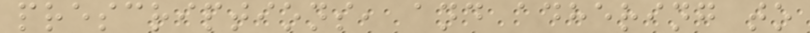prescriptions, and adhering to
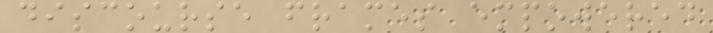discourse frames empowered
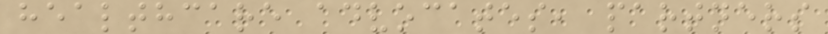healthcare advocates, partners
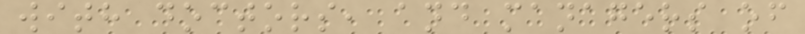with doctors, and managers of
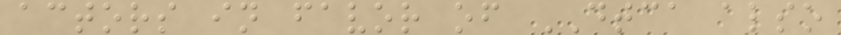actors in favor of DTCA also
